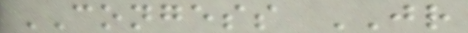CONGESS JR
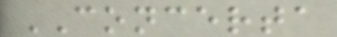CONCERTA
